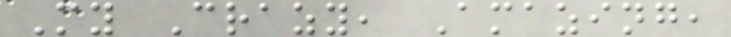My Crazy, Amazing,
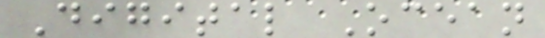Digital Ocean
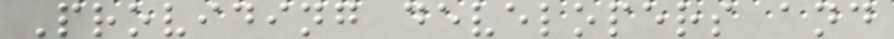Providing developers and
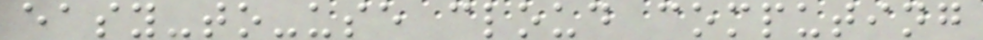easy-to-use cloud computing
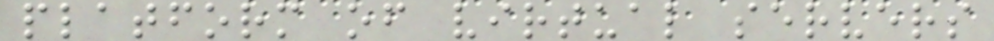platform of virtual servers
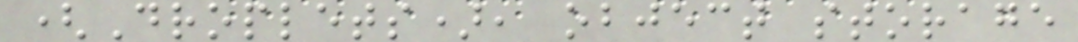(Droplets), object storage
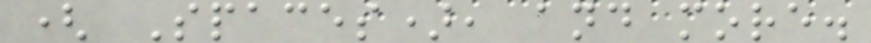( Spaces), and more.
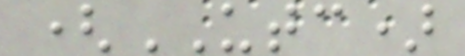(UTC)
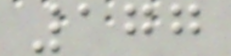177
